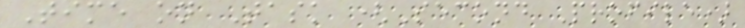Time on Task (Second Profile)
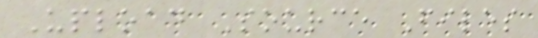Upload Source Files
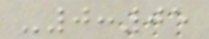-0:05
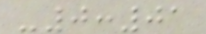-0:01
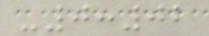-0:02
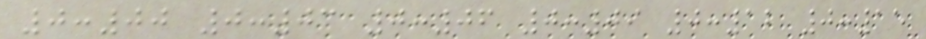0:00 0:03 0:06 0:09 0:12 0:15
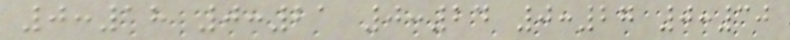0:18 0:21 0:24 0:27 0:30
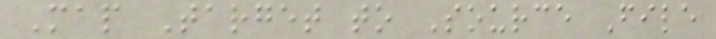Map Target to Source File
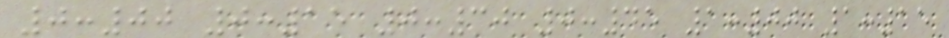0:00 0:15 0:30 0:45 1:00 1:15
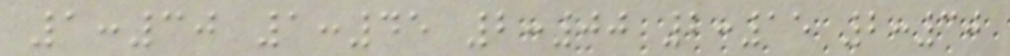1:30 1:45 2:00 2:15 2:30
